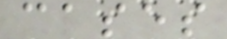cases
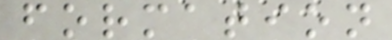formation
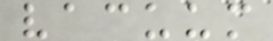vacuum
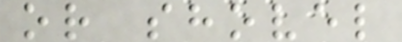or shovel
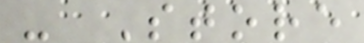- Store
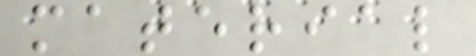material
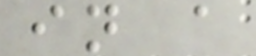in a
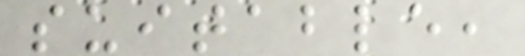suitable,
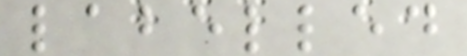labelled
